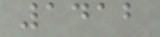1412
